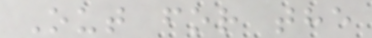Out for the
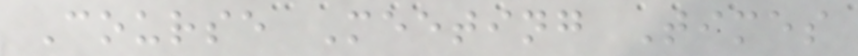Course Meeting Times
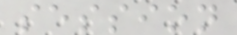session
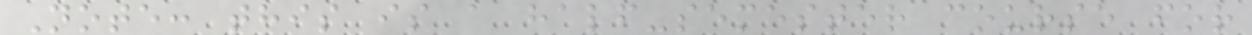Note: this is a half-semester course for
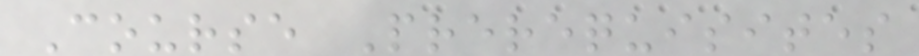Course Prerequisites
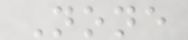None
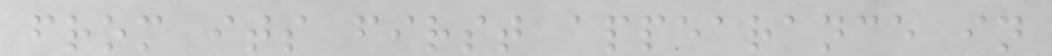from its first appearance in
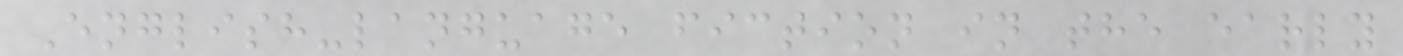English-language fiction in the early
